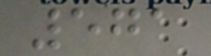571
